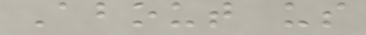About us
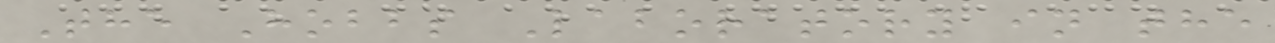The Hobbs Laboratory in the
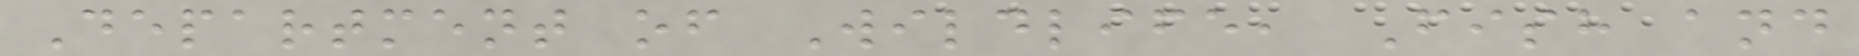Department of Wildlife, Fish and
